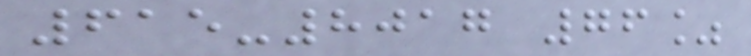615-8017 76%
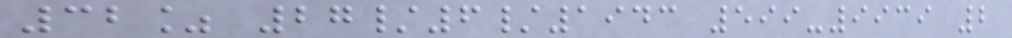32% 27/6/1943 599-9939 2
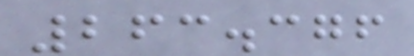263.376
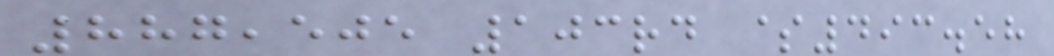887,505 103rd $493.58
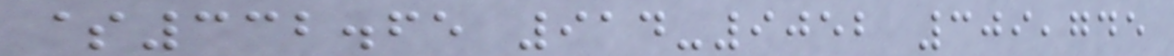$332.65 914-9052 309,745
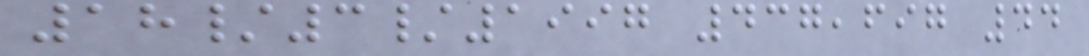18/3/1997 437,697 44
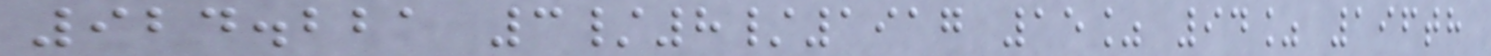924.221 3/8/1917 15% 94% 196th
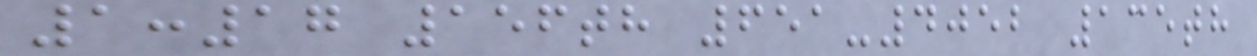1:17 156th 651-4052 135th
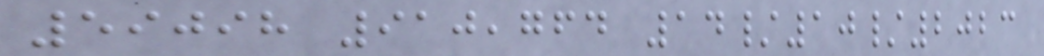59098 910,764 14/10/2023
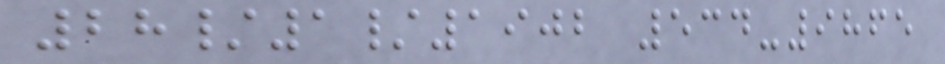28/1/1902 534-9865
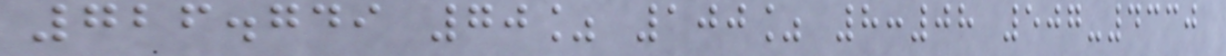726.749 70% 100% 8:08 507-4330
